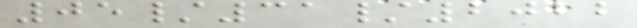05/31/2022
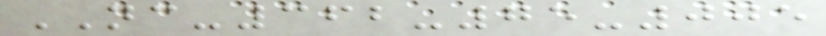NC-362-75-005
